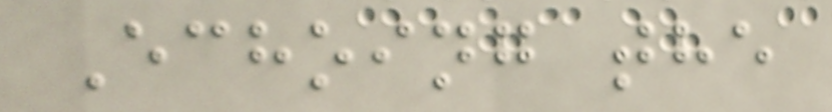Echoing the
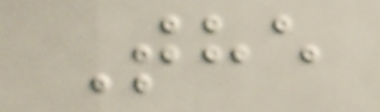The
